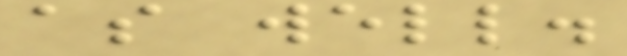as well.
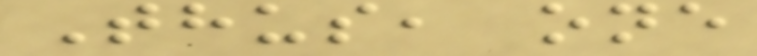Thus, one
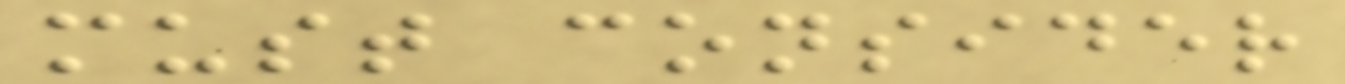must consider
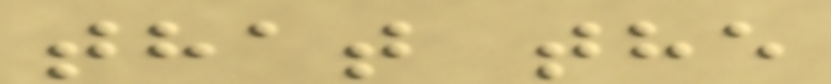that the
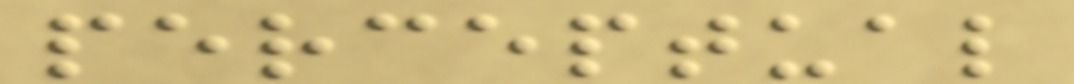perceptual
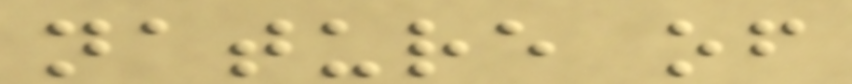nature of
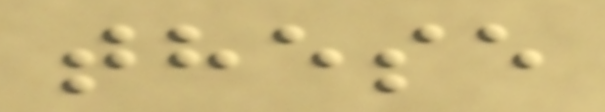these
